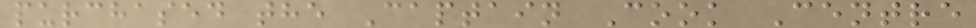purchased the Captain Cook Centre
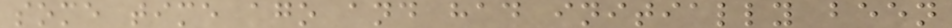some time ago and had initially been
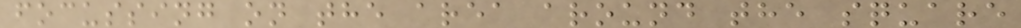focussing on the area around the square
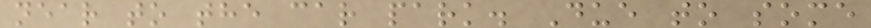near to the car park. Due to some
